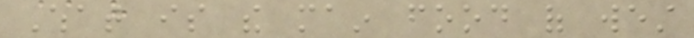What is the main food of west
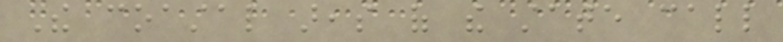The coastal areas of the state call
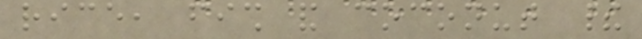rice, fish and coconut their
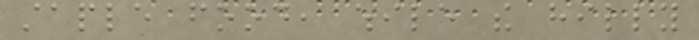staple food, while the hilly
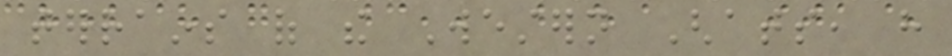terrains of the Western Ghats, have
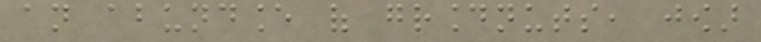an abundance of groundnuts, jowar
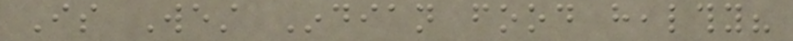Is West Indian food healthy?
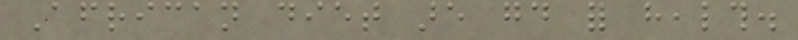African diet are good for health.
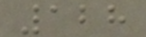128
